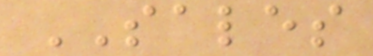SALES
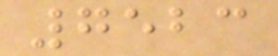7523
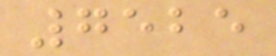7525
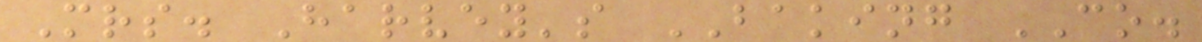Mrs. Harvey's BAKING CO.
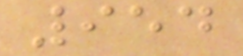954
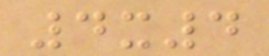4x4
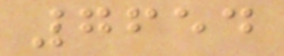7654
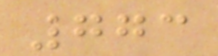773
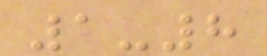1-8
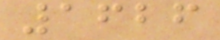1626
